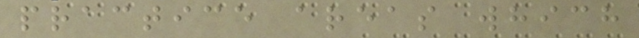practice areas which
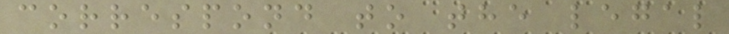correspond to the legal
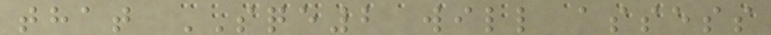that SQE2 will assess
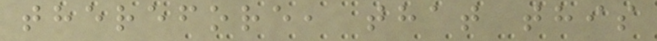therefore, that this
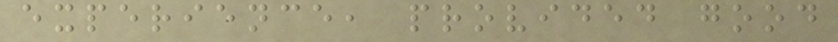experience, provided good
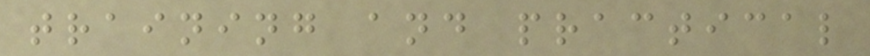training and practical
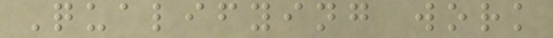Qualifying work
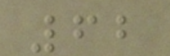62
